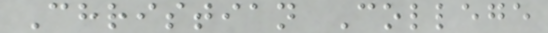Christian College
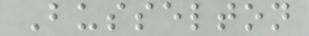Busselton
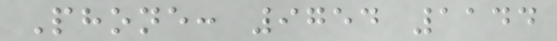Phone: 9754 1144
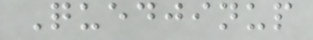Quedjinup
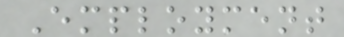Employment
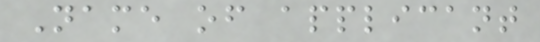Name of applicant
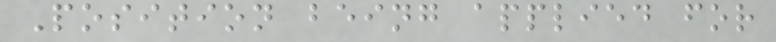Position being applied for
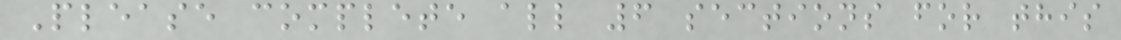Please complete all 6 sections for this
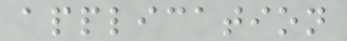application
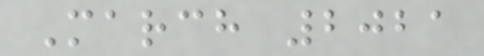March 2021
